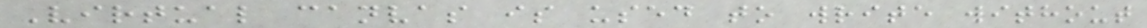Virtual canvas is used to write without
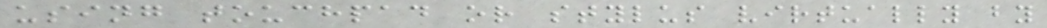using touchpad or stylus virtually by
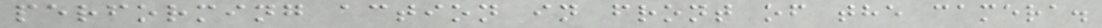performing action in front of the camera.
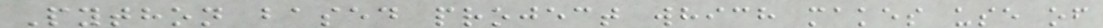Python based project which makes use of
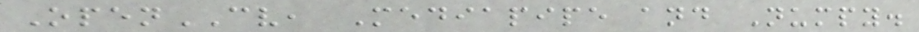OpenCV, Mediapipe and Numpy.
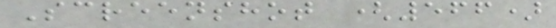Screenshot (566)
